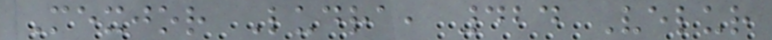Mexjor Ludra, 424 Velur
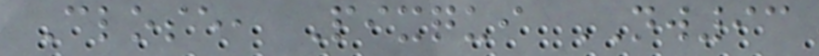Close, Pixqui NW93
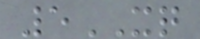5XQ
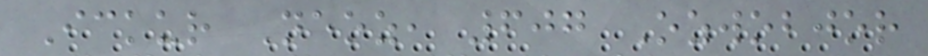Ickur Neoz, 607 Ozwobjor
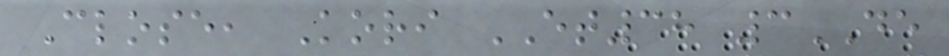Close, Kori ET38 3DE
